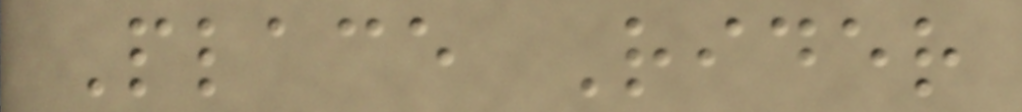Place Rider
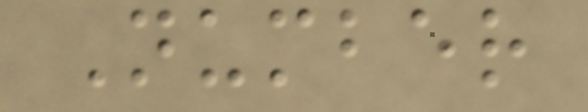Number
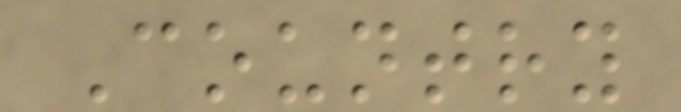Country
